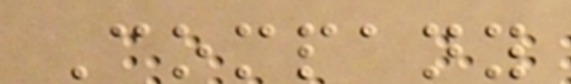Company
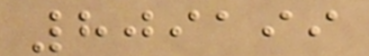809199
